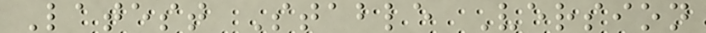Latest Stable Version
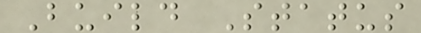Build Status
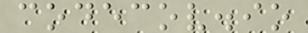codecov.io
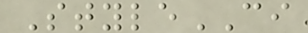StyleCI
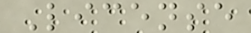License
